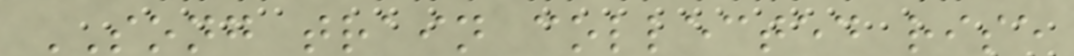SONG train collected rise
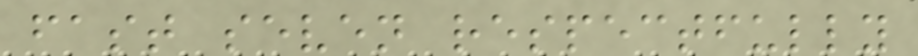fast seven respectfully
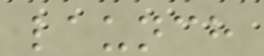launch
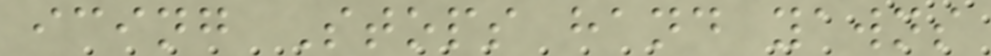icing Stops hand yawns
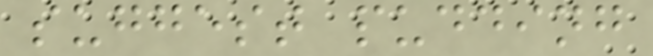suggest pudding
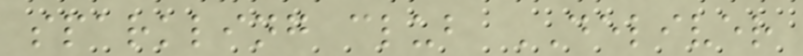sparkling club DELIVER
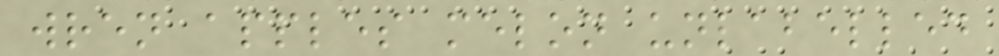wren apples melon unlabelled
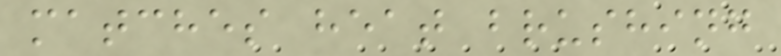matches heat brushing
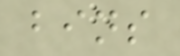bins
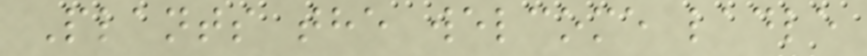Plants the welcome ladle
